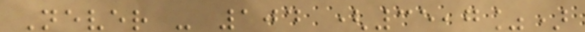Never - 104 (35,7%)
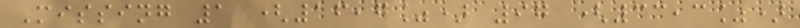Missing 1 (16,7%) 97 (33,3%)
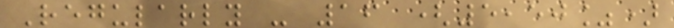Regularly - 16 (5,50%)
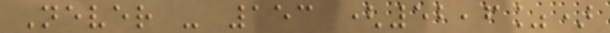Never - 153 (52,6%)
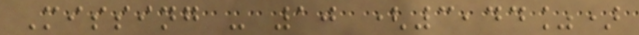Missing - 10 (3,44%)
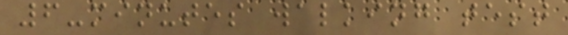6-minutes walking test
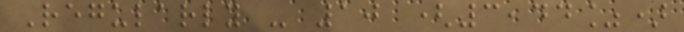Regularly - 10 (3,44%)
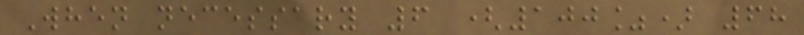When necessary 6 (100%) 68
